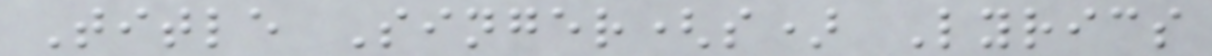Title Singer(s) Lyrics
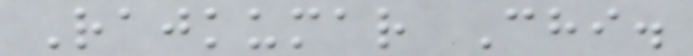Rajkumar Chi.
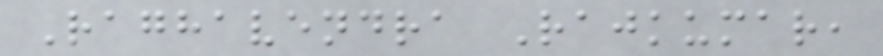Raghavendra Rajkumar,
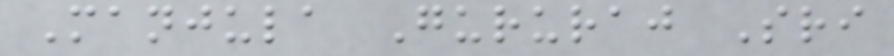Manjula Gururaj Sri
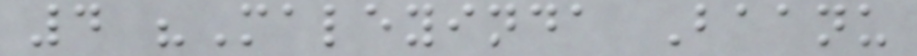4 "Maleyinda Baanu
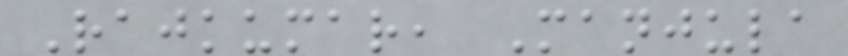Rajkumar, Manjula
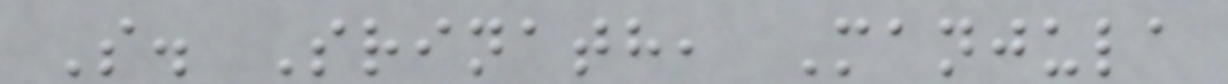S. Srinath, Manjula
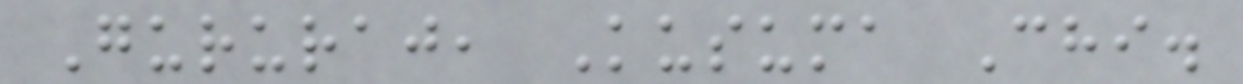Gururaj, Kusuma Chi.
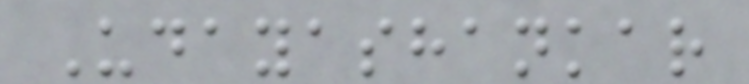Udayashankar
